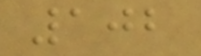102
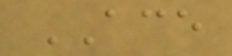ACE
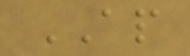AP
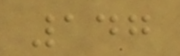147
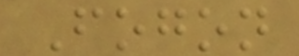Fogon
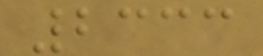2333
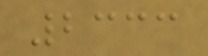2333
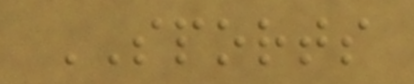SPORTS
